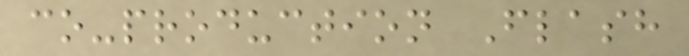co-production Flash
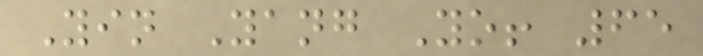Yin Yang Yo! 65
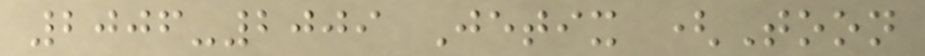2006-2009 Jetix (Toon
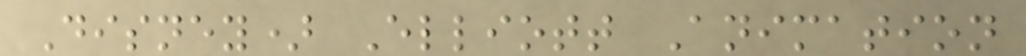Disney) Elliott Animation
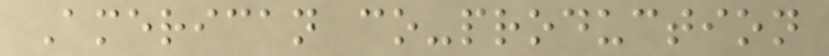American co-production
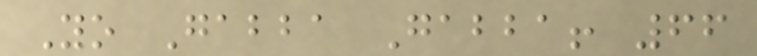Yo Gabba Gabba! 66
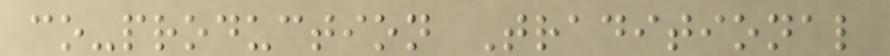co-production Traditional
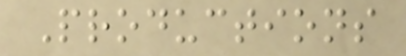Productions
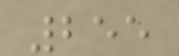255
